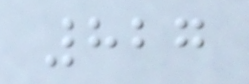827
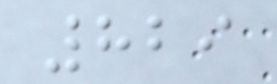829
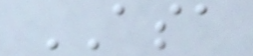ASA
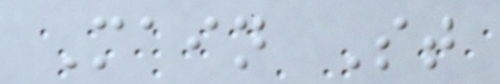Main St
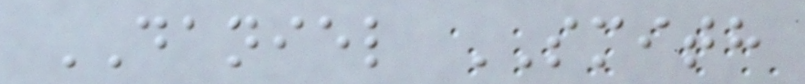DANIEL SMITH
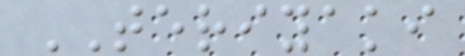TERIYAKI
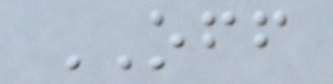OFF
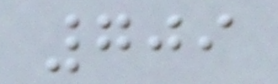709
